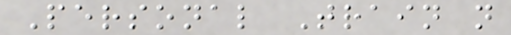Personal Train n
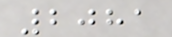2081
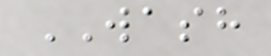WASH
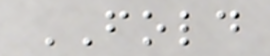FOLD
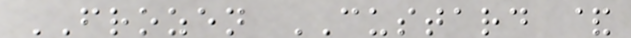FROZEN CUSTARD &
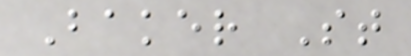Baker St
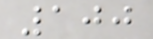100
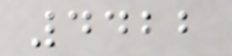4422
